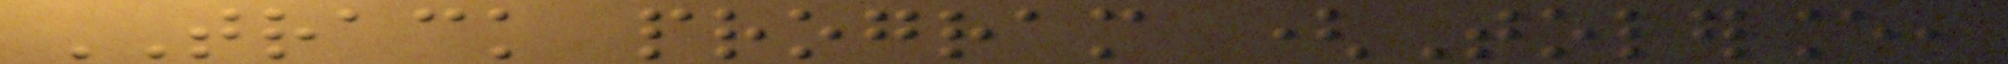TRACK program (Tolerance,
